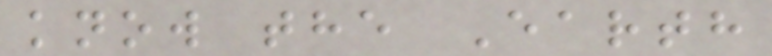know the Earth
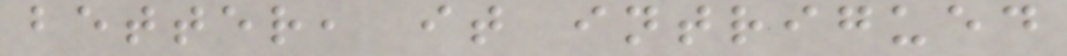better, it intrigued
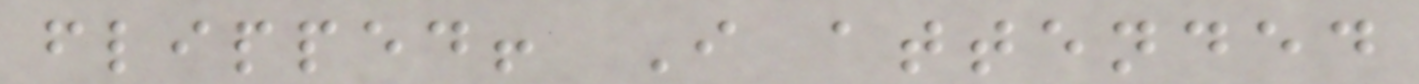flipped! I attended
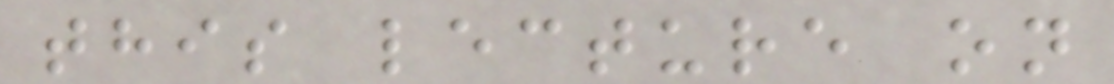this lecture on
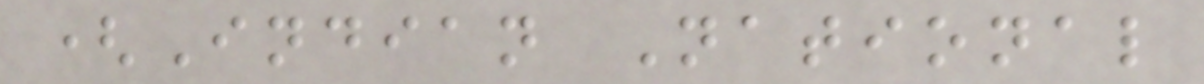(Indian National
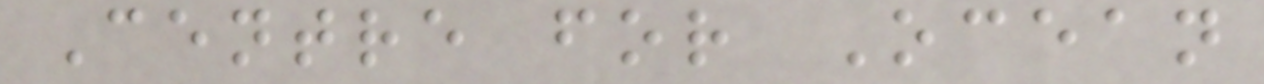Centre for Ocean
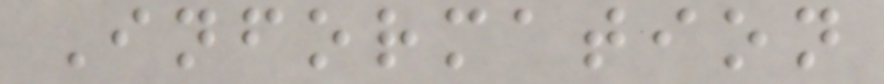Information
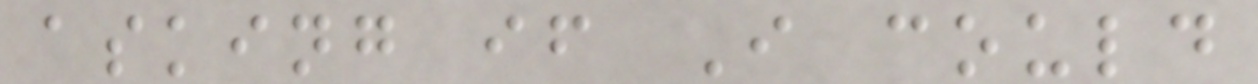asking if I could
